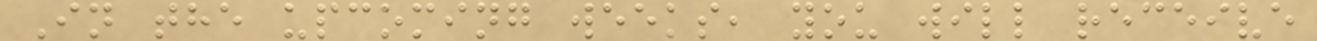In the upcoming weeks, you will receive
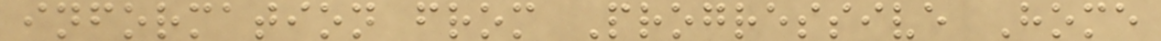information from Progressive Home
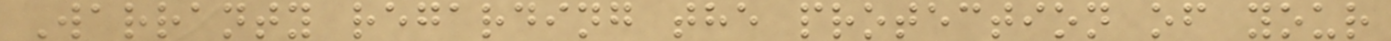Warranty regarding the protection of your
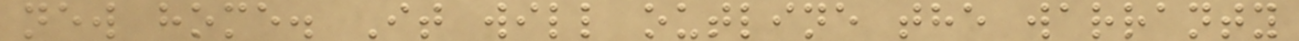new home. It will outline the warranty
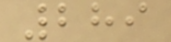289
